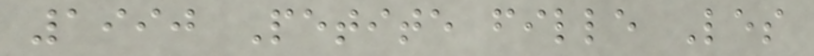1990 Petite fille Les
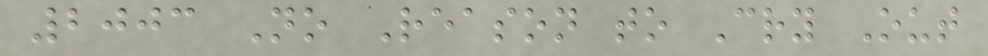2003 No Reason to Cry Out
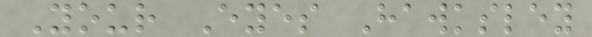Your Eyes Hawksley
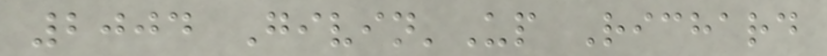2004 Givin'Up Richard
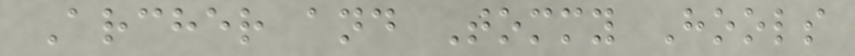Archer and Tommy Hools
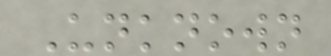Unknown
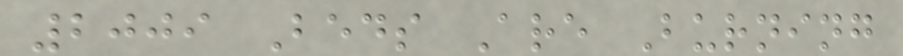2009 Beds Are Burning
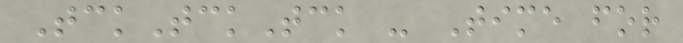TckTckTck - Time for
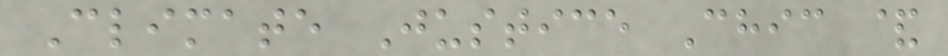Climate Justice Chic &
